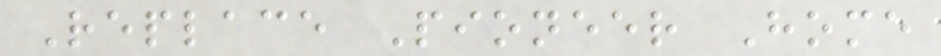Replace Pioneer Home
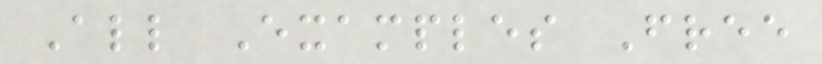All Examples Free
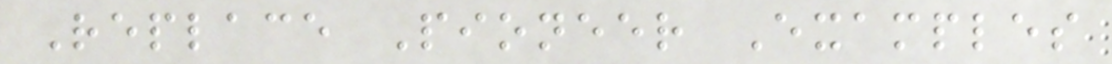Replace Pioneer Examples
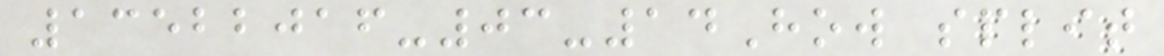13522016-03-14How split
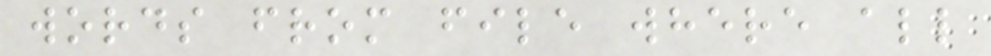words from file where all
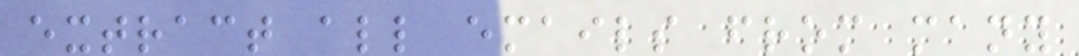extract all emails from many
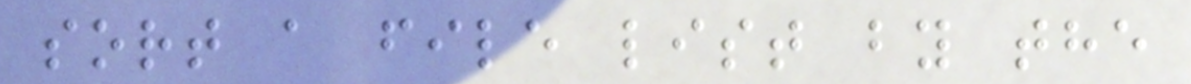sort a file list by the
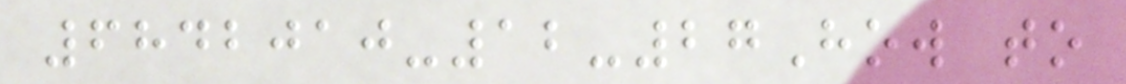6842010-12-27How to
